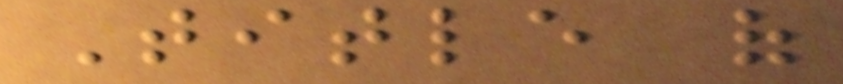Title of
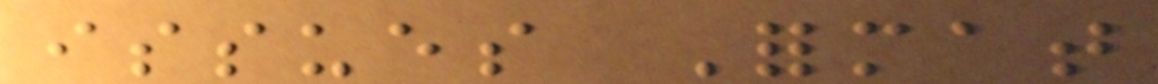issues Format
